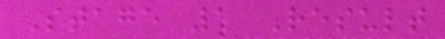Stage 1 Result
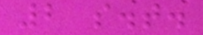2 s.t.
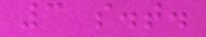3 s.t.
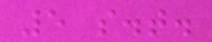5 s.t.
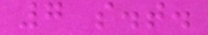7 s.t.
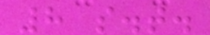8 s.t.
